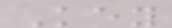Key
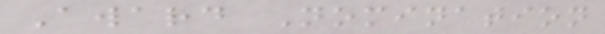Award Nomination
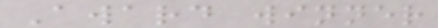Award winner
